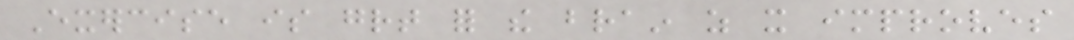Exercise is great for the brain as it improves
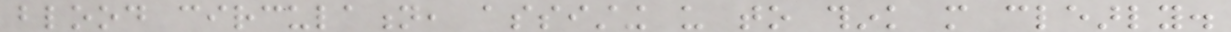blood circulation, assisting us to think more clearly.
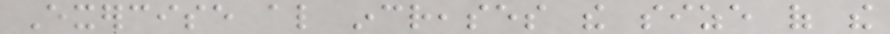Exercise also increases the size of the
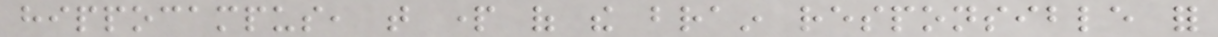hippocampus, that part of the brain responsible for
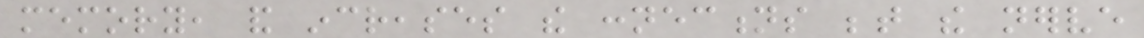memory, and increases the connections between the nerve
